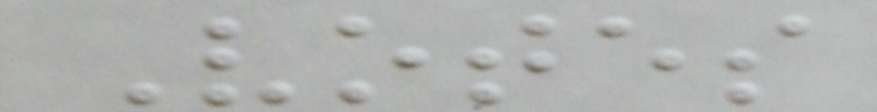Votes
